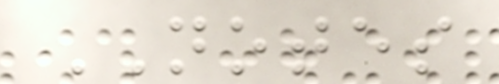NOTES
